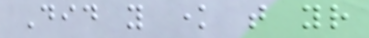Did you know that your
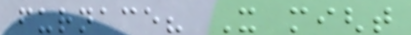furnace? It might
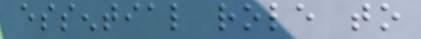essential role to
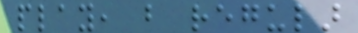play, but regular
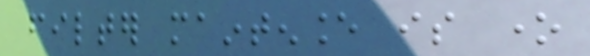filter maintenance is one
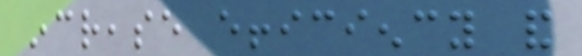increase efficiency and
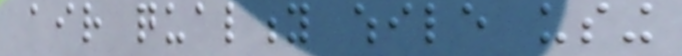air quality while using
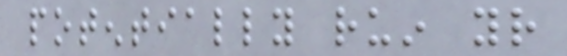potentially ruin your
